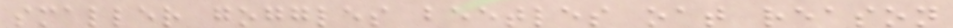smaller goggles beetles oat reason
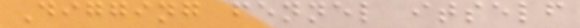Digging fennel itself
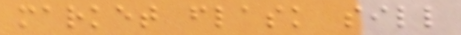market flask sill
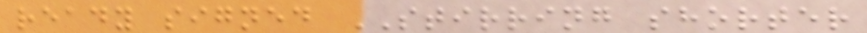ready signed STIRRING shorter
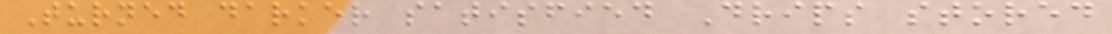Turned darker satisfied Drips stored
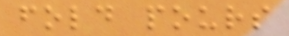fold pours
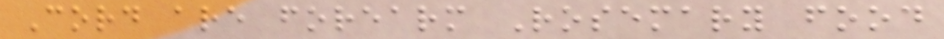Cord are forearm Rosemary food
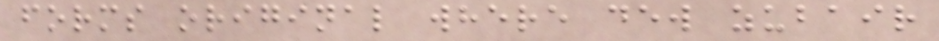forms original where dew zubair
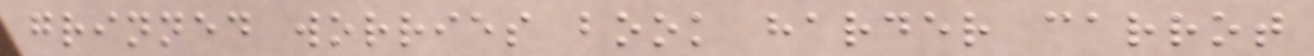grinned worries book harder carrot
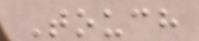Touch
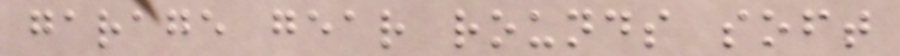garage gear rounds soft
